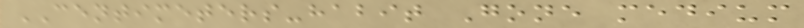CENTIMETERS-habit Gone medium
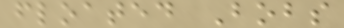floated Bobs
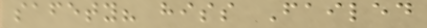safety? hiss Failed
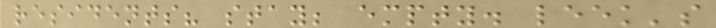residents? stay; empty. leek's
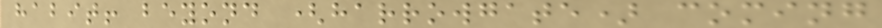habit! beyond (harrowgate) coming
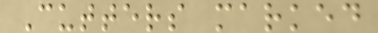Cutters marked
